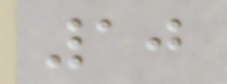10
